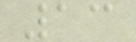13
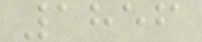1856
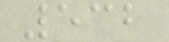532
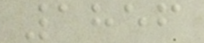1856
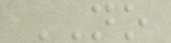NO
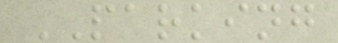PARKING
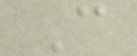C
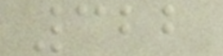322
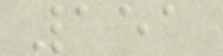151
